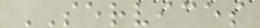SERVICES
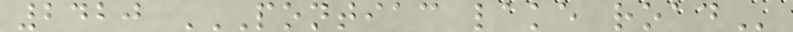2420 PONTIAC LAKE ROAD
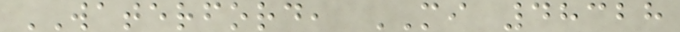WATERFORD, MI 48328
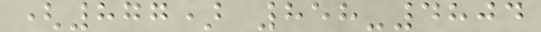(877) 858-4804
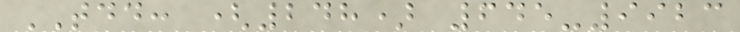TDD: (248) 645-9923
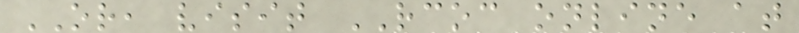OR, visit RCOC online at
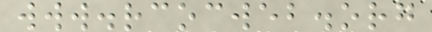www.rcocweb.org
